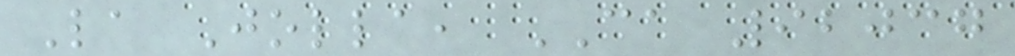La Jolla, CA 92037
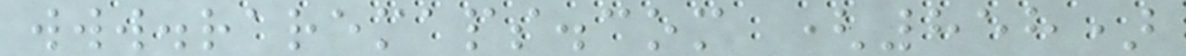www.raremaps.com (858)
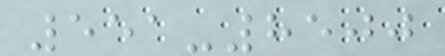551-8500
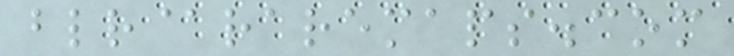blr@raremaps.com
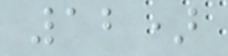12)
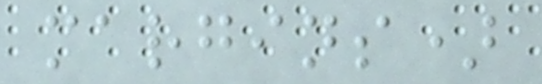margins)
